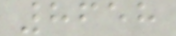8658
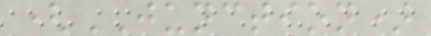(JUNCTION)
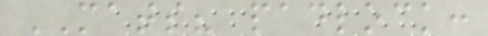MATS? padlock:
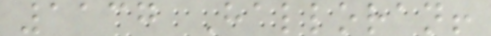1137 Halloran!
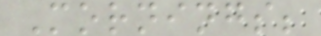Mornings;
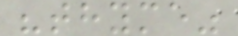"thyme"
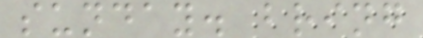sunday. bring
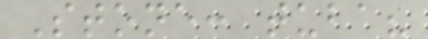Stone: tuba?
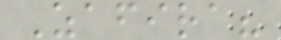Zafira?
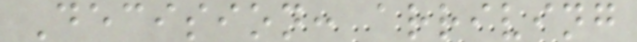Decision: arriving
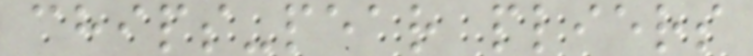chips-pear pliers
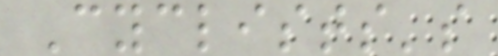Cyclists's
